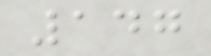147
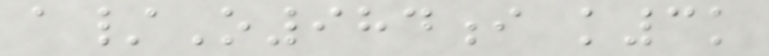a/O984i k3k
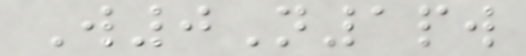W0N1pw
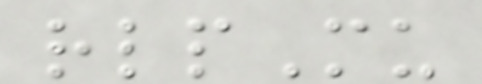rlpMu
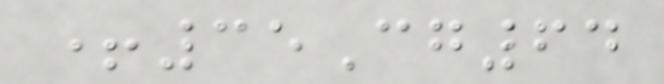+35Cg64
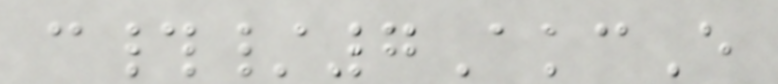c#/7AkcE
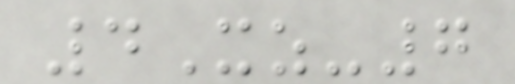4Xz-7
